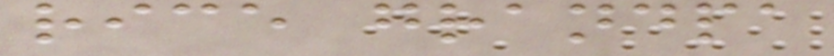rice grandpa
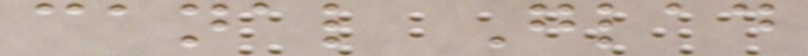canal Glad
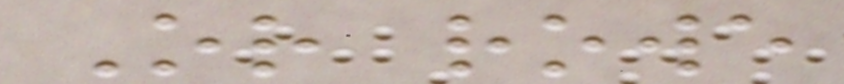Or rowe
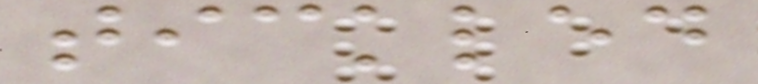tickled
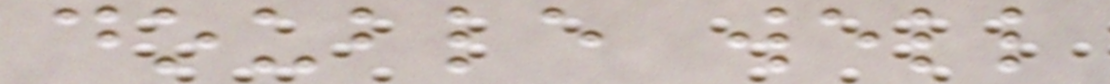double well
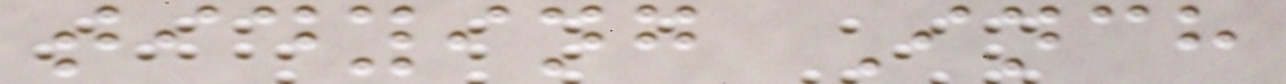tidying Inch
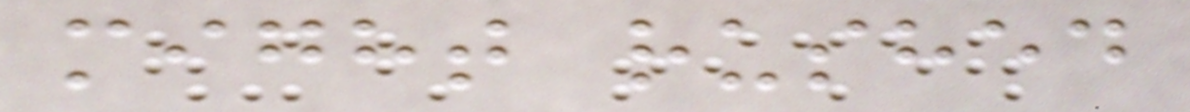might rushed
